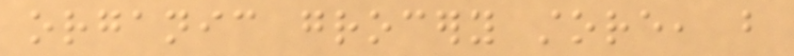organic grocery store, but
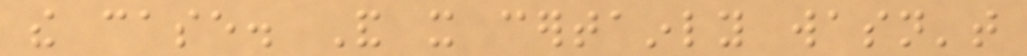the case. And it certainly wasn't
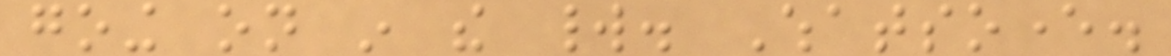going on in the world. Whatsoever.
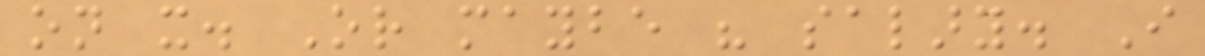on it. Or maybe his salary. I
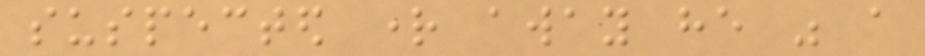suspected right away he was a
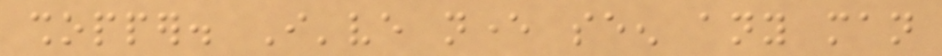shopper. I've never seen any man
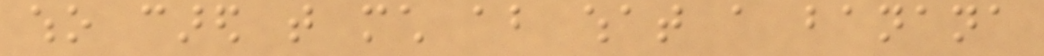who cared that much about what a banana
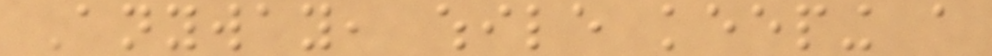Anyway, while keeping a
